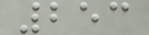253
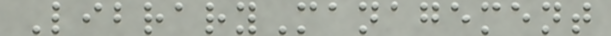LibraryManagement
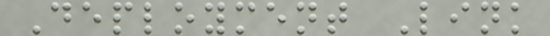Deployment Link
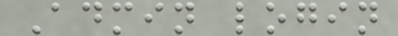Admin login
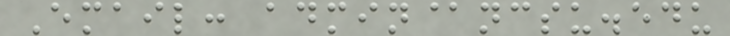Email: admin@ncsu.edu
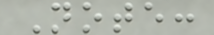Note:
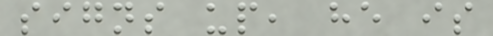signs up, he is
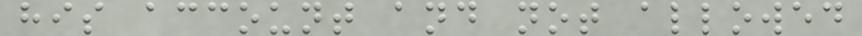his account and not allowed
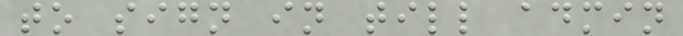to sign in till admin
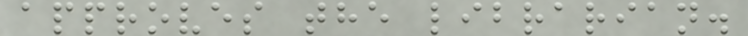approves the librarian.
